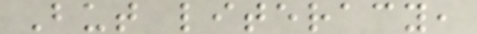But literacy,
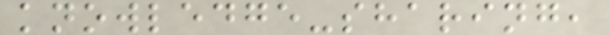knowledge-sharing,
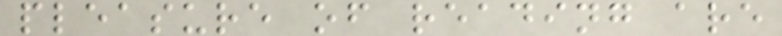pleasure of reading are
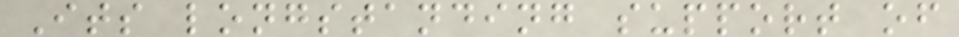Its longstanding support of
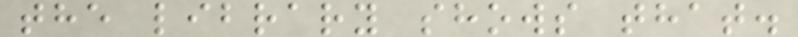the library shows that.
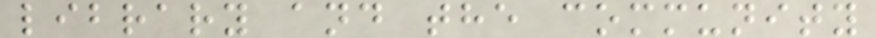library and the community
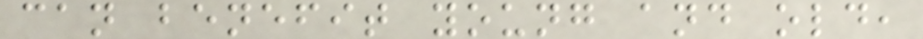can benefit young and old,
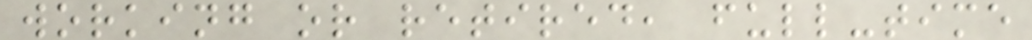working or retired, full-time
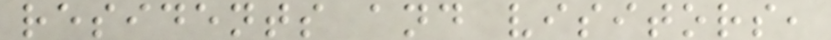residents and visitors,
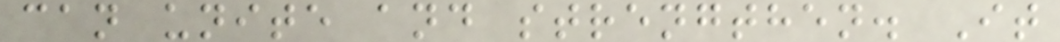can unite and strengthen. It
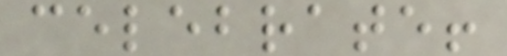celebrate!
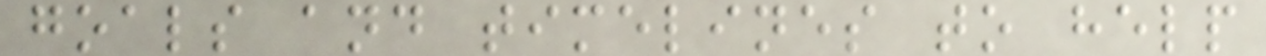goals and timelines to help
